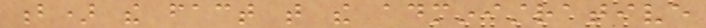b) the fact that the administrative
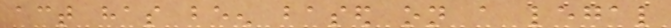act has been based on a legal
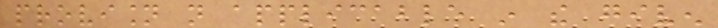provision not applicable in the given
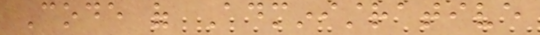Code of Administrative
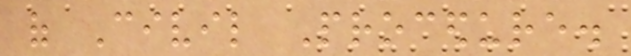of Civil Procedure.
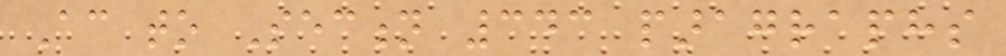According to Section 343 paragraphs
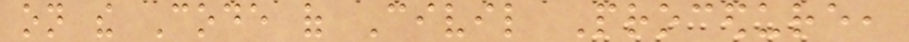on the Code of Civil Procedure,
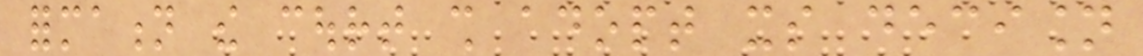formation the court shall adopt its decision
